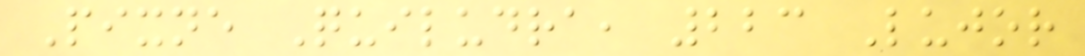Pixne Quiludra, 223 Lujor
